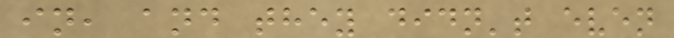in, and they didn't even
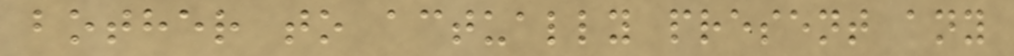bother to actually present any
